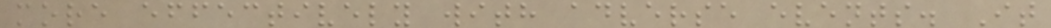more effectively with adverse events. It
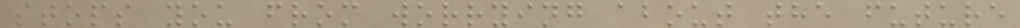stops you from worrying about the future
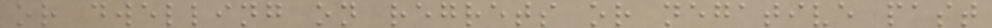or dwelling on regrets or negative past
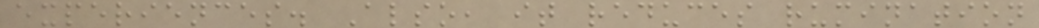experiences. Also, it reduces rumination
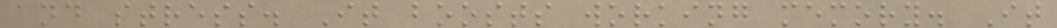and stress. It boosts working memory. It
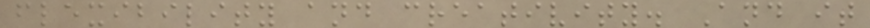flexibility and creativity. And it
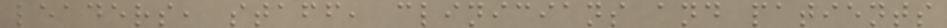leaders, staff, clinicians and patients
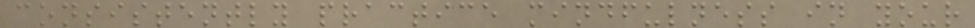consistently practice mindfulness in your
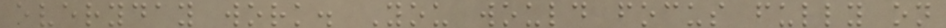everyday work. You would focus fully on
